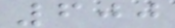600
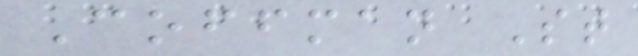Coffman St
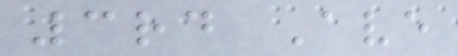3rd Ave
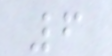6
